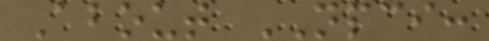About NPCI:
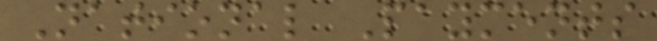National Payments
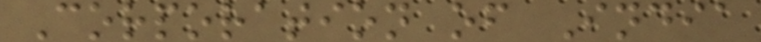Corporation of India
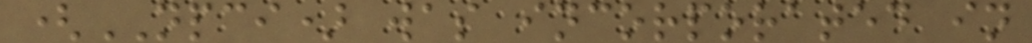(NPCI) was incorporated in
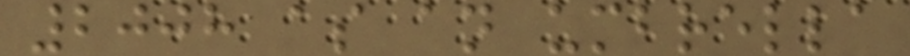2008 as an umbrella
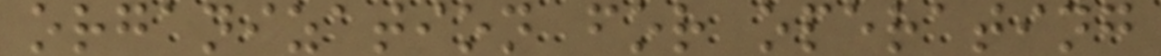organization for operating
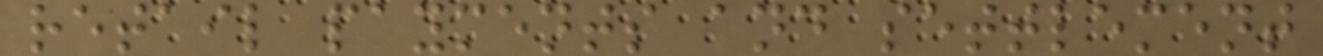retail payments and settlement
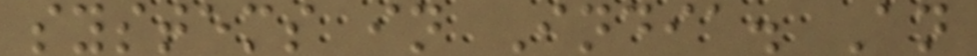systems in India. An
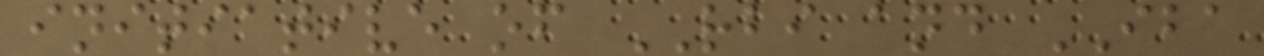initiative of RBI and IBA
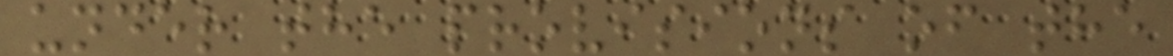under the provisions of the
